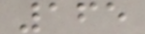165
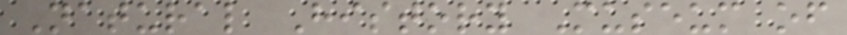Natural History Museum of
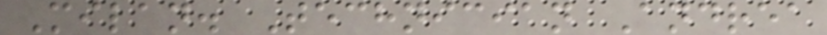Milan. Technician Andrea
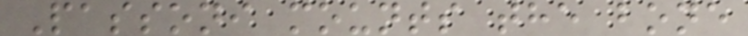Passoni mounts the bone
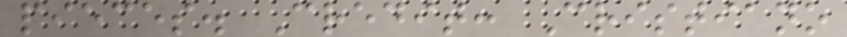pieces. Credit: Cristiano
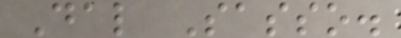Dal Sasso.
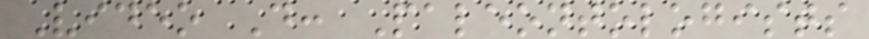Video D: Paleontologists
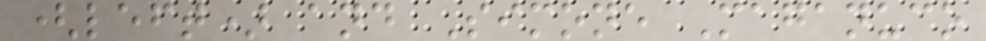(left) and Simone Maganuco
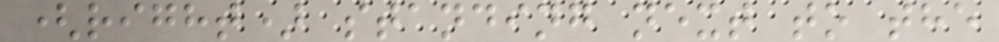(right) standing next to the
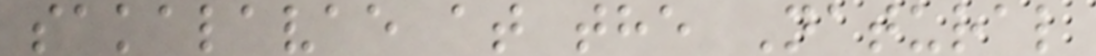sakalavae at the Natural
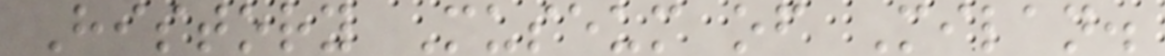History Museum of Milan.
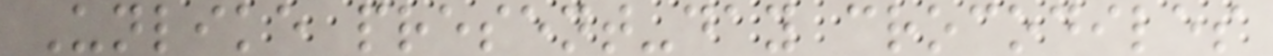Unlike present-day crocodiles
